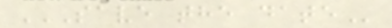SAVE THE DATE
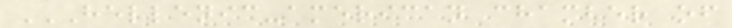HELLENIC-AMERICAN CHAMBER OF
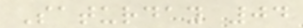Saturday 04
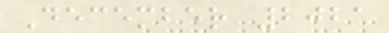December 2021
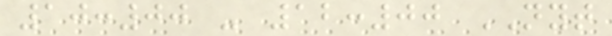10:00 - 12:00 NYT
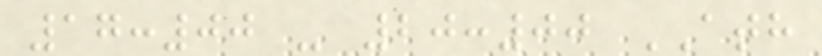17:00 - 20:00 ATH
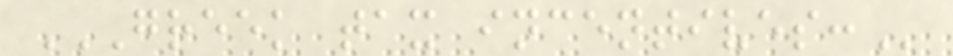GREEK TAX INCENTIVES:
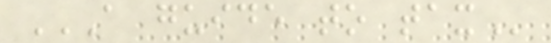A GUIDE TO TAX
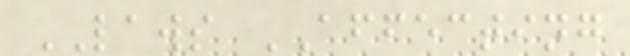LAWS AFFECTING
